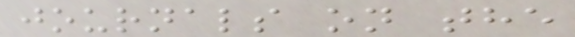journals on the
